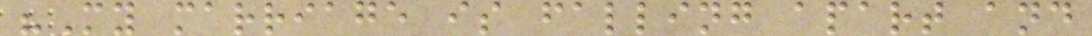"My marriage is falling apart and
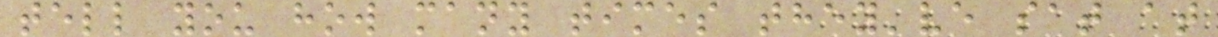tell you how many times they've sat at
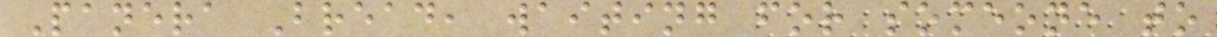Panera Bread, waiting for someone to
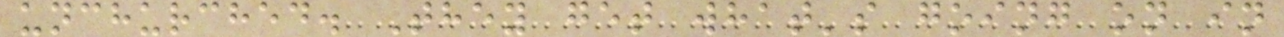unchurched. They get what's going on in
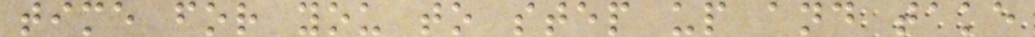time for you to step up and take
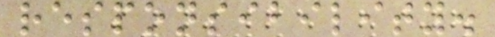responsibility.
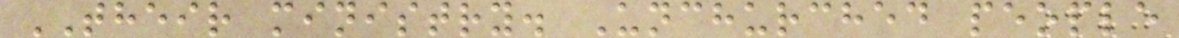THEIR ministry. Unchurched people
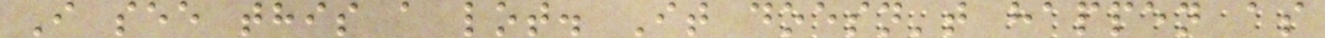I see this a lot. It doesn't happen as
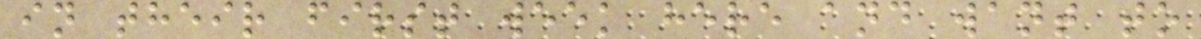in their first week here and want to
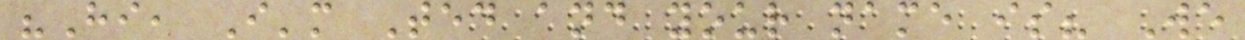"Hi, I'm Ted and your name is? We
